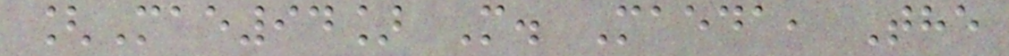[Mae94] M. Maeda, The
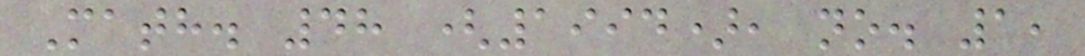Math. 48 (1994), no. 1,
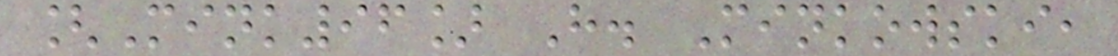[Mink96] H. Minkowski,
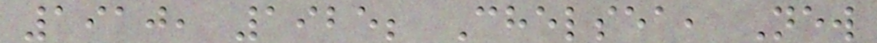1910, 1925; Chelsea, New
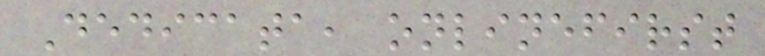Dedicata, onlinefirst
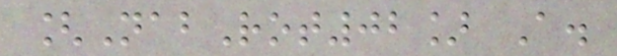[NabRot02] A.
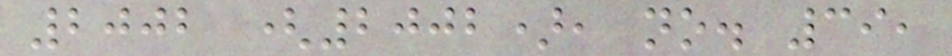2002 (2002), no. 39,
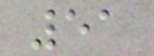51
